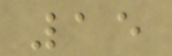15
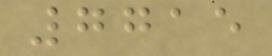7715
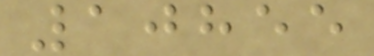10855
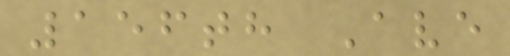156th Ave
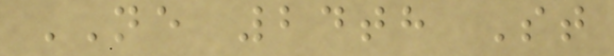NE 24th St
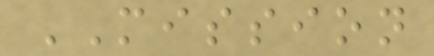MISSION
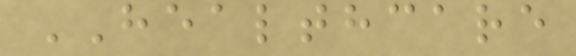HEALTHCARE
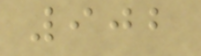902
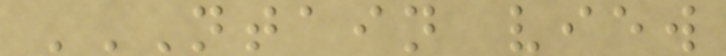NTAIN VIEW
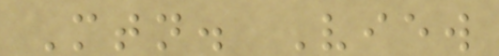Mtn. View
